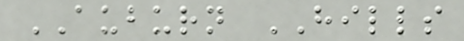AUBURN HILLS
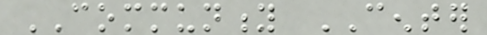COMMUNITY CENTER
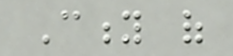City of
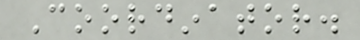Coordinator.
